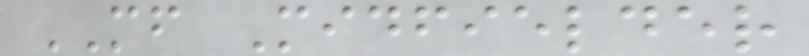MF Midfielder
